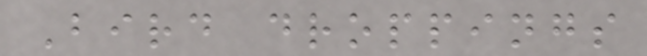Bird droppings
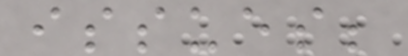issues;
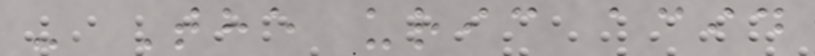- The uric acid
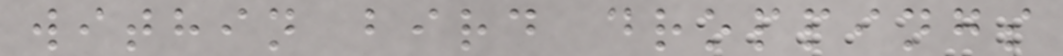within bird droppings
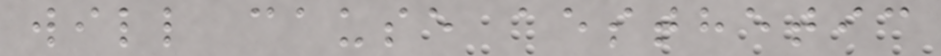will cause aesthetic
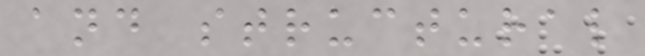and structural
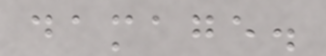damage.
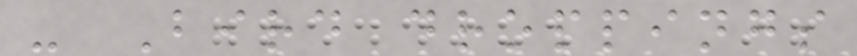- Bird droppings
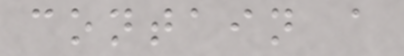contain a
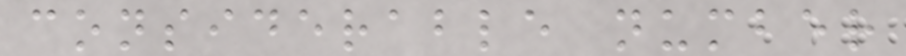considerable number
